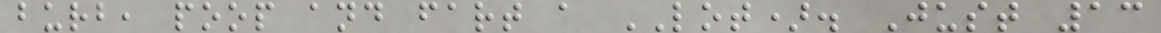burb, poop and fart a LOT). Just 13
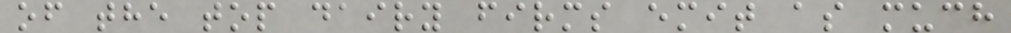of the top dairy firms emit as much
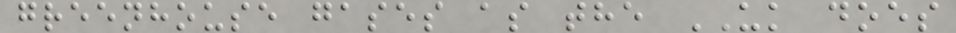greenhouse gases as the UK does
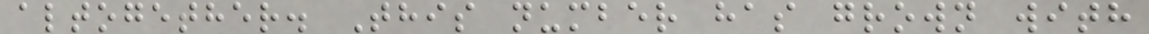altogether. This number has grown with
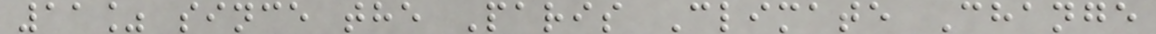11% since the Paris Climate Change
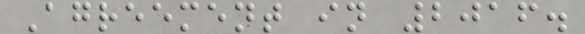Agreement in 2016.
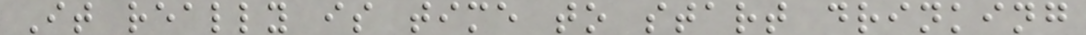It really is time to start drinking
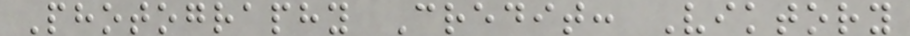Photography Credit: Viktory
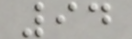94
